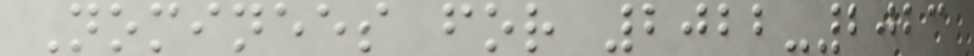Nominees for 2022-2023
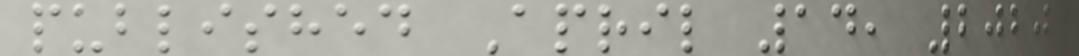published April 14, 2020
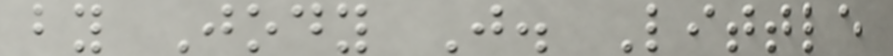by Jody J. Little
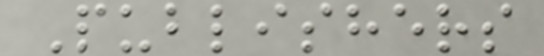Publishers
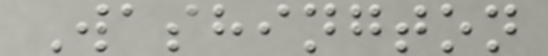Washington
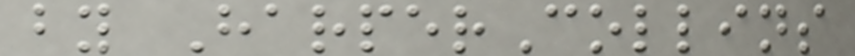by HarperCollins
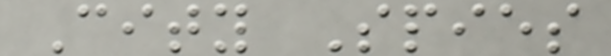City Spies
